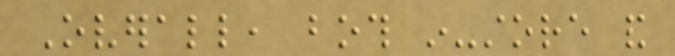Overall, both in-store and
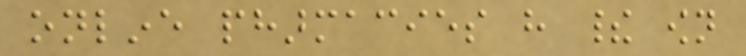online pharmacies have their own
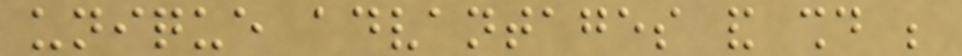unique advantages and should be
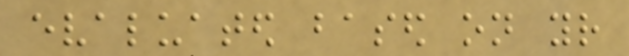evaluated based on your
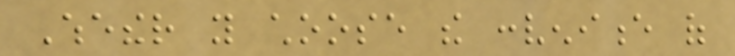Whether you choose the convenience of
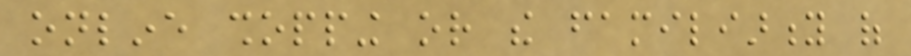online shopping or the familiarity of
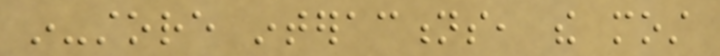in-store interactions, the most
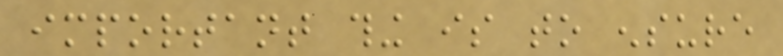important thing is to ensure
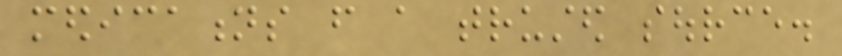medications from a trusted source.
